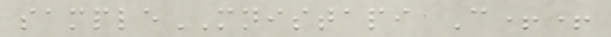sampleMNISTAPI C++
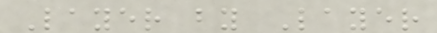Layer by Layer
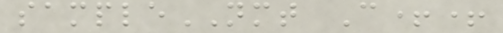sampleNMT C++
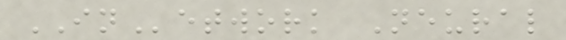INetwork Neural
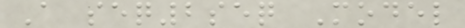A seq2seq Model
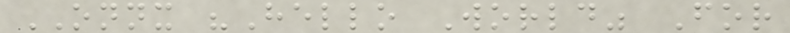ONNX "Hello World" For
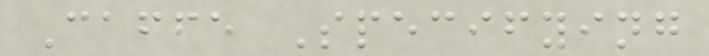Caffe Specifying
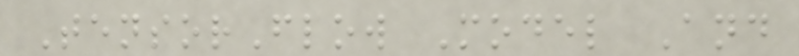TensorFlow Model And
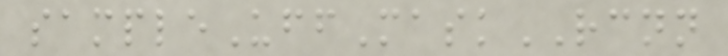sampleUffMaskRCNN
